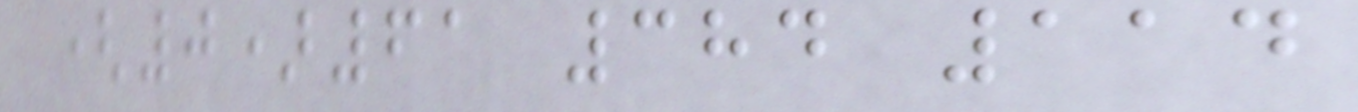(0)61 384 114
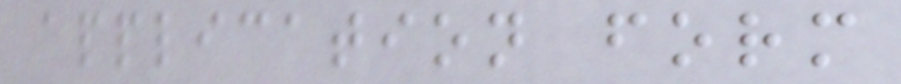application form
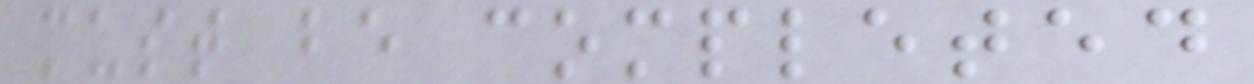must be completed
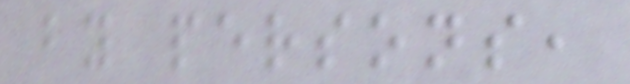by persons,
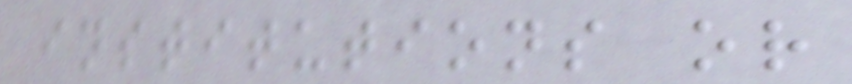institutions or
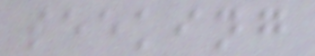seeking
